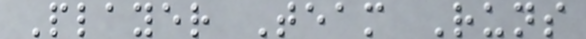Player Team Runs
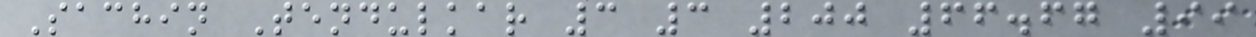Sachin Tendulkar 3 3 200 66.67 99
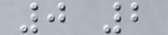0 2
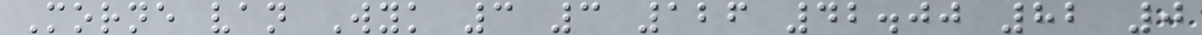Morne van Wyk 3 3 126 42.00 82 0
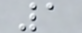1
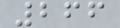266
